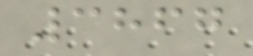3867
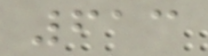613
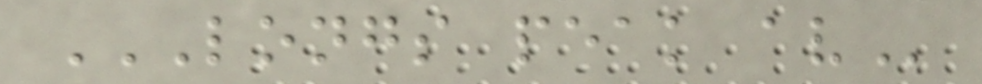LONGS PEAK AV
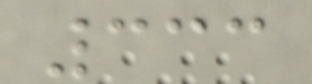333
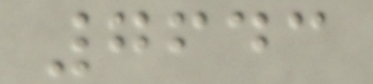7643
